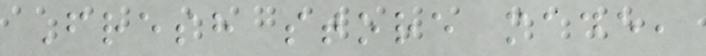Fresh store made,
